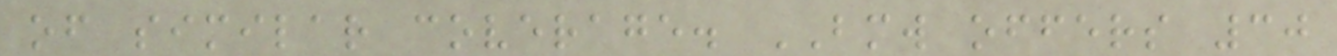of similar coverage. BMW offers 30
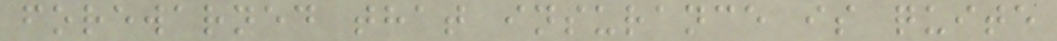forewarned that insurance is quite
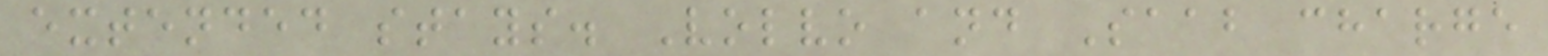extended stays. Volvo and Saab charge
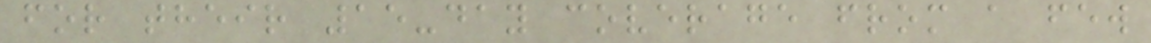for their 15-day coverage from a few
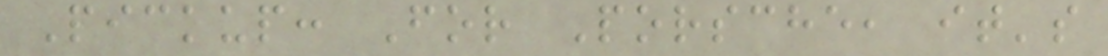Pickup: For Porsche, it's
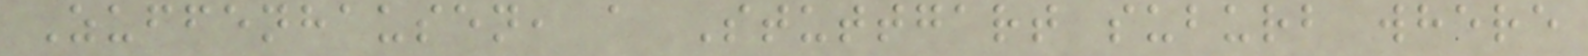Zuffenhausen, a Stuttgart suburb where
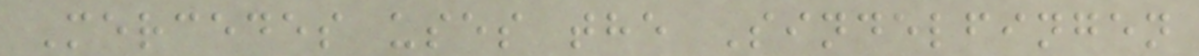Mercedes uses the Sindelfingen
